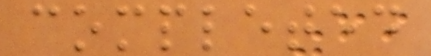completed
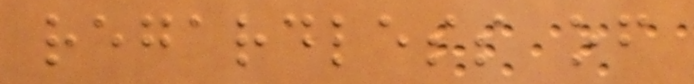regardless of
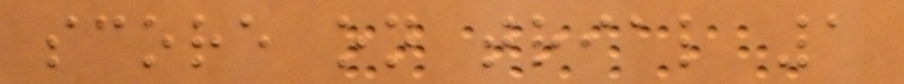score on trial 1
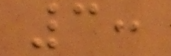3:
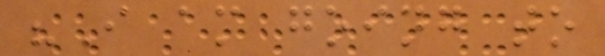"I am going to
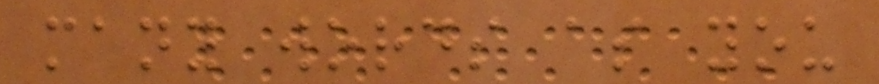many words as you
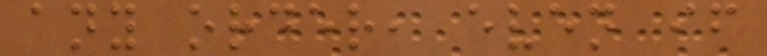any order, even if
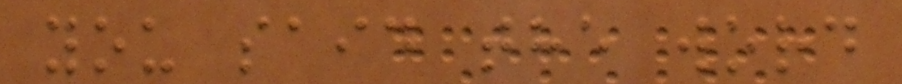you said the word
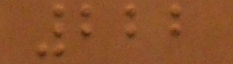222
